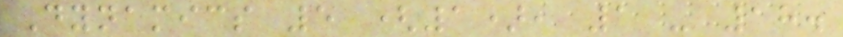Dynamics 5 (1), 1 - 18.
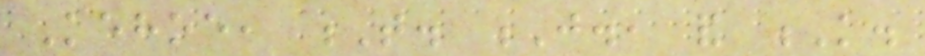Kehoe, T. J., and K.
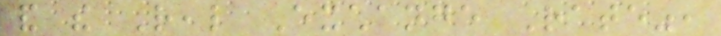and the Real Exchange Rate",
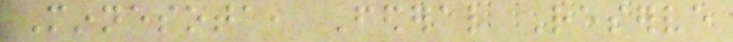Minnesota, Federal Reserve
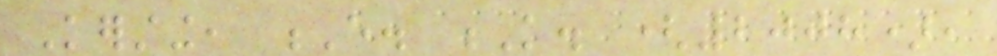Kersting, E. K. (2008),
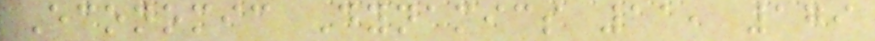Economic Dynamics 11, 179
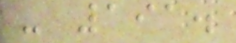- 191.
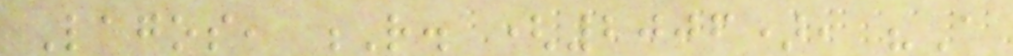Lagos, R. (2006), "A
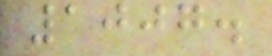1007.
